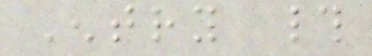Entry #
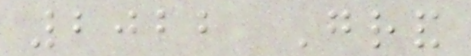2022 Grand
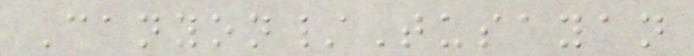Canyon/Tusayan
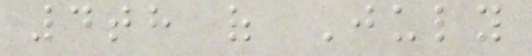4th of July
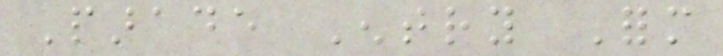Parade Entry Form
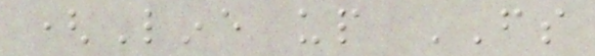(Line up FS
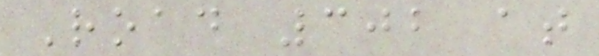Road 302 at
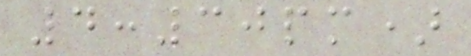4:30pm)
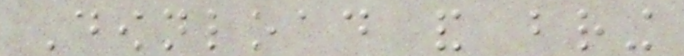Download and bring
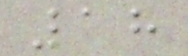18
